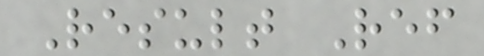Result Ref
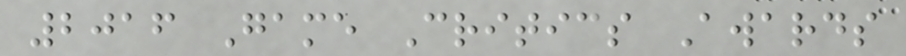2016 Game Critics Awards
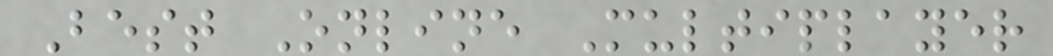Best Online Multiplayer
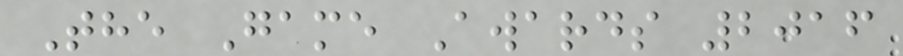The Game Awards 2016
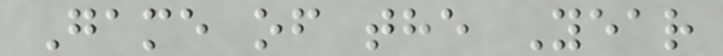Game of the Year
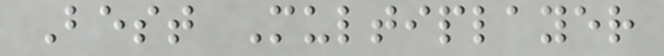Best Multiplayer
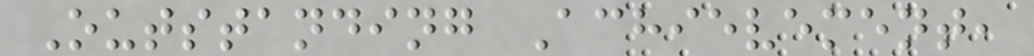Outstanding Achievement,
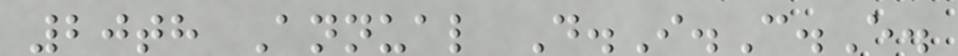20th Annual D.I.C.E.
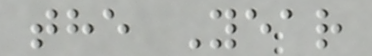the Year
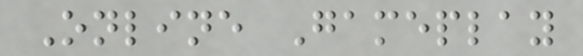Online Gameplay
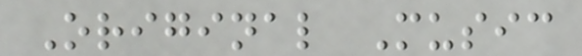Original Music
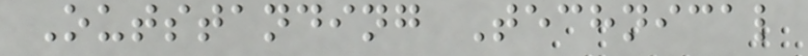Outstanding Technical
